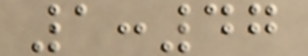1:47
